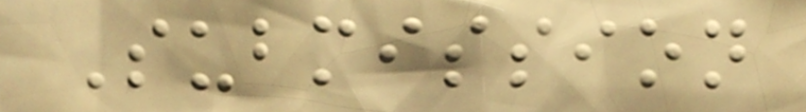Submission
